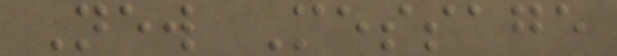New Message
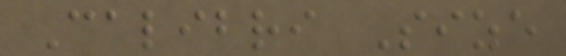Calibri Size
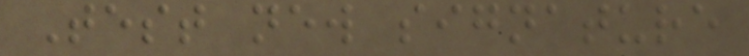Test new signature
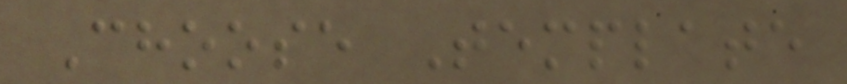Choose Template
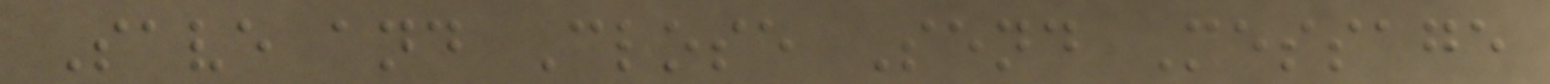Save and Close Send Message
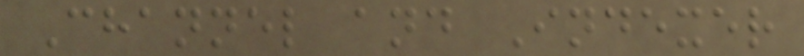Channel and Indexer
